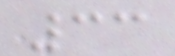33
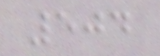504
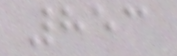853
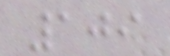109
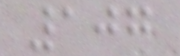107
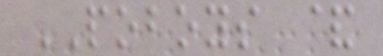POBOYS &
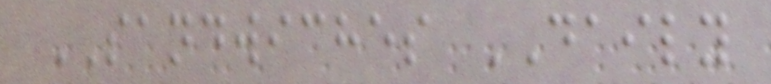SANDWICHES DAILY
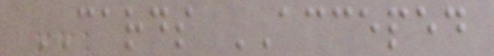CARDS ACCEPED
